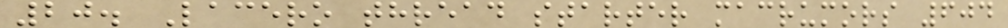20. Lacero thread starter macrumors 604
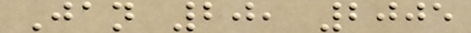Jan 20, 2005
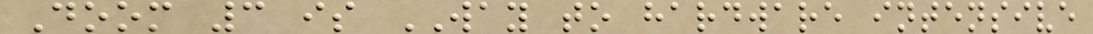Doom 3 is WAY to hardware intensive
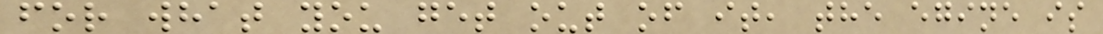for what you get out of it, the egine is
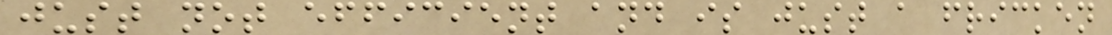just not efficient and is just a fricken
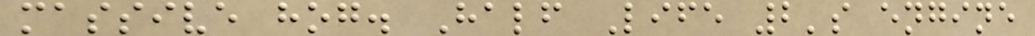massive hog. Half Life 2's engine
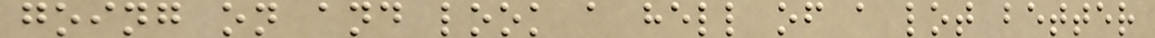going on and look a hell of a lot better
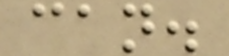can.
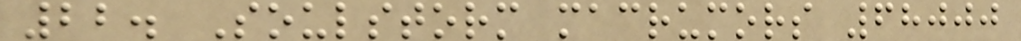22. Soulstorm macrumors 68000
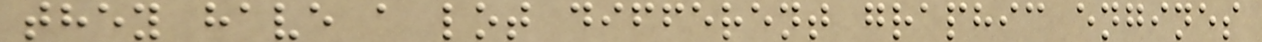they have a lot different graphic engines
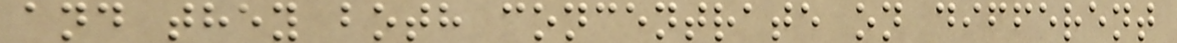and they both concentrate on different
